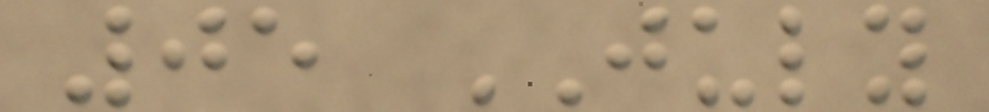05 JULY
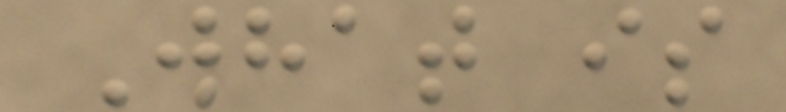What is
